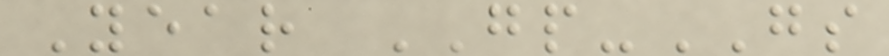Year GP-GS
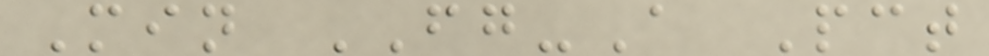Min FG-A Pct
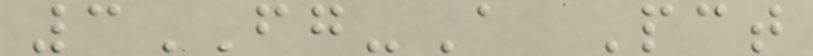3FG-A Pct
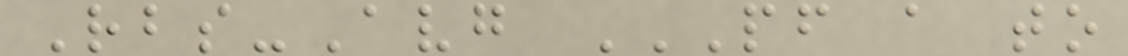Rbs-Avg PF A TO
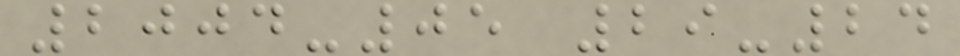2004-05 29-24
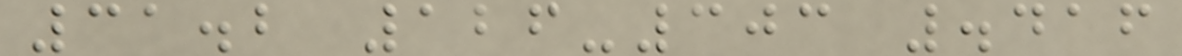31.2 126-303 .416
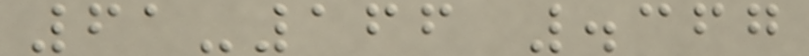61-166 .367
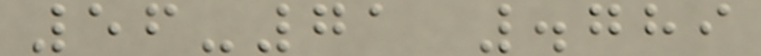56-71 .789
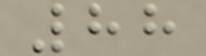88
